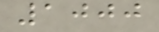1000
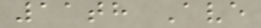11th Ave
